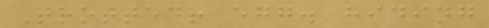Trotted! egg. hiding
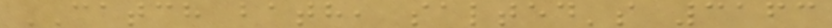CATCH bath, salted's 3163
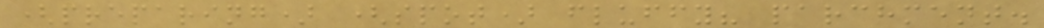(preparing) (spot) fluffy? parchment.
